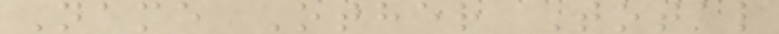Name Other Total
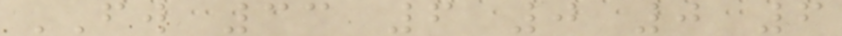FW 33 6 0 0 6
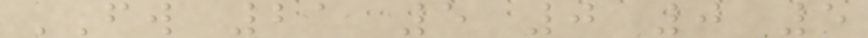FW 21 5 0 0 5
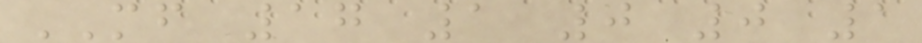MF 17 1 0 0 1
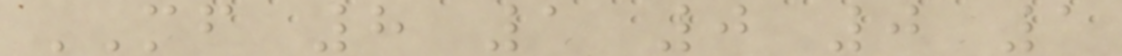MF 8 1 0 0 1
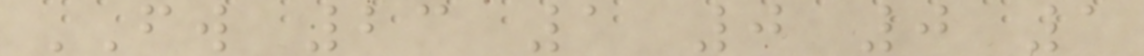FW 23 1 0 0 1
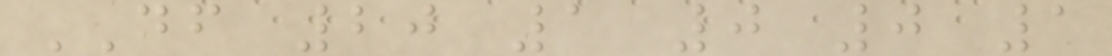DF 20 1 0 0 1
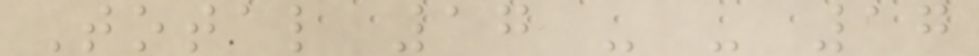Total 17 - - 17
